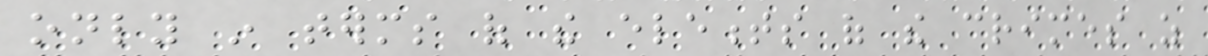only in terms of the elements of the crimes as
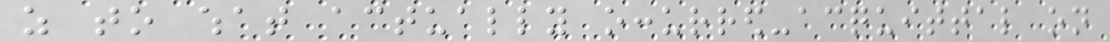as to what actually occurred-acquittal on
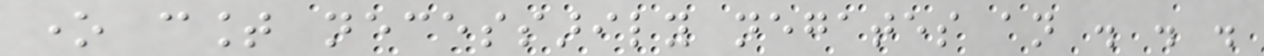one count necessarily negates an . . .
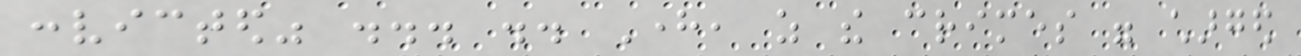convicted" ... .. Here, as the crimes were charged
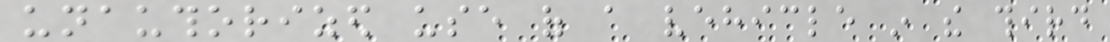unauthorized use of a vehicle in the third
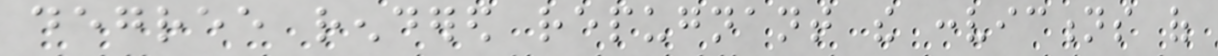degree rendered repugnant the convictions of
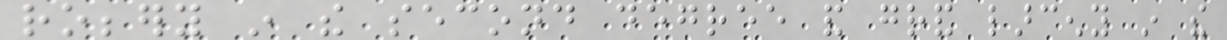robbery in the second degree and grand larceny in the
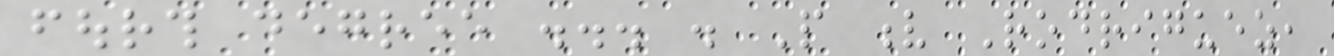fourth degree ... . People v Rodriguez,
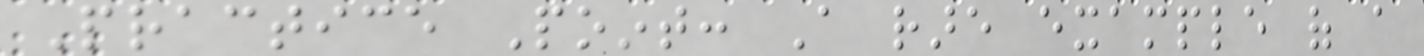Practice Point: A rare example of a
